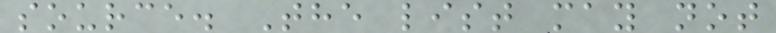source. The list may not
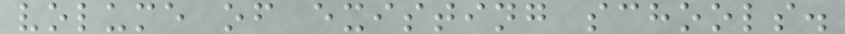volume of existing schools.
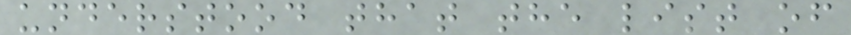understood that the list of
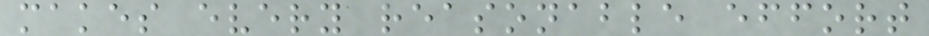makes every reasonable effort
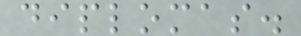diplomas.
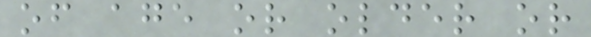of age or older or
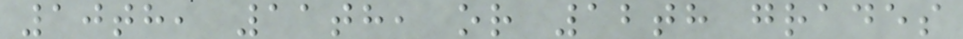10th, 11th, or 12th grades
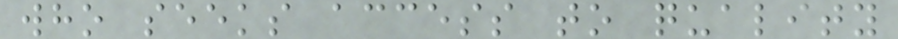who seeks access to quality
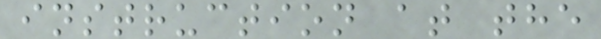instruction at the
